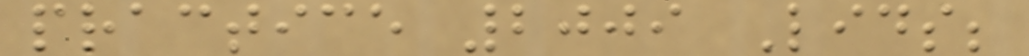practice 2009 Lids;
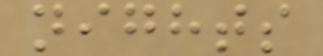nights
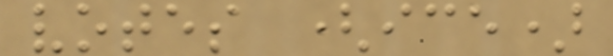votes (ice)
